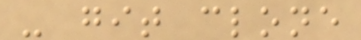- git clone
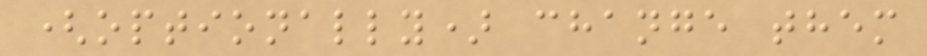(optionally) change them
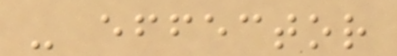- effector
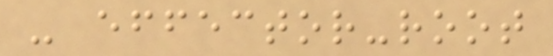- effector-root
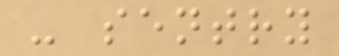- sentry
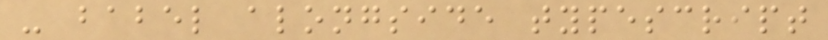- babel alongside typescript
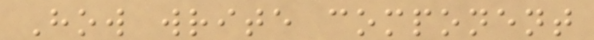How write component
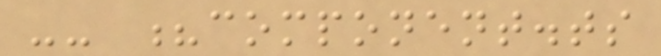-- ?component.ts
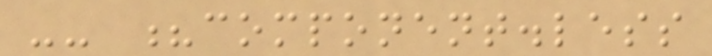-- ?component.less
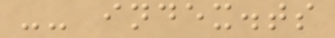-- index.ts
